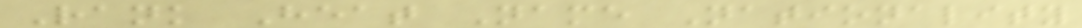Rank Heat Name Nationality
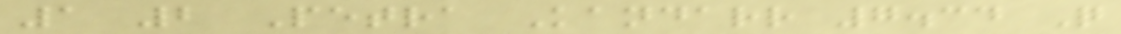1 2 Petra Kandarr 7.34 Q
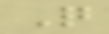Q
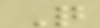Q
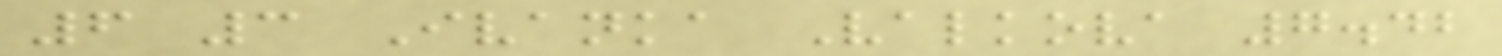6 3 Ivanka Valkova 7.42
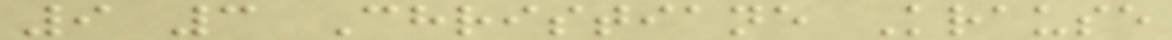9 3 Christiane Krause
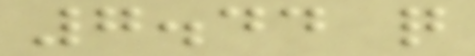7.44 q
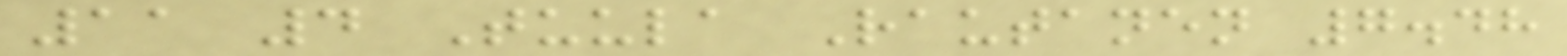11 4 Tuula Rautanen 7.48
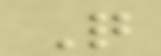Q
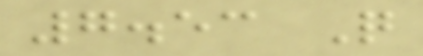7.53 Q
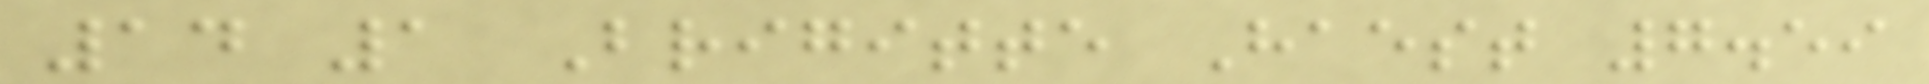14 1 Brigitte Haest 7.59
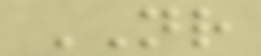NR
